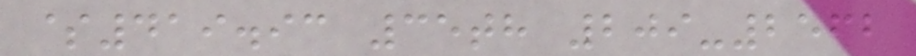$419.93 35th 209-2562
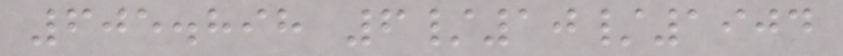605.898 6/10/1904
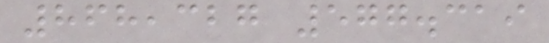868,327 577.319
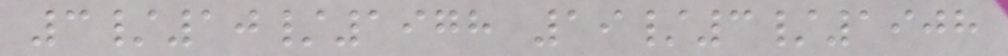3/10/1978 19/3/1908
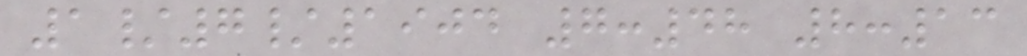1/7/1904 7:48 8:13
